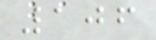106
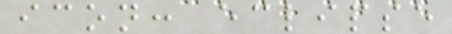icon: eclipse
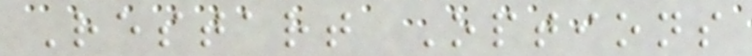Restart Options
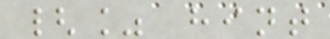{% hint
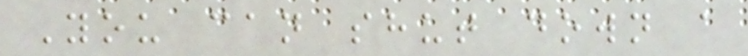You can shut down a
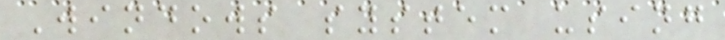Windows system using
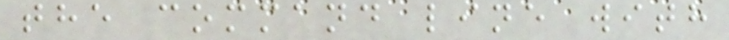the command line with
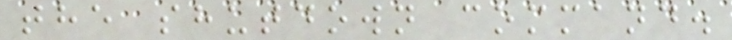the shutdown command.
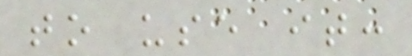to use it:
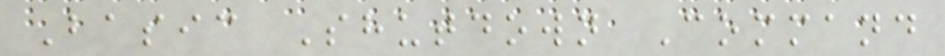Basic Shutdown Command
